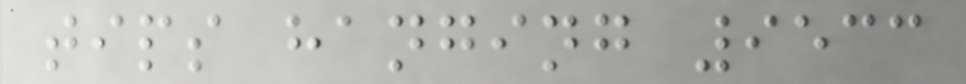tips hanging 9533
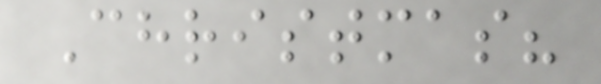Christmas?
